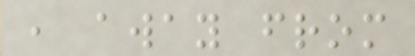, away from
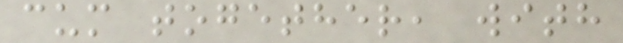cum together, with
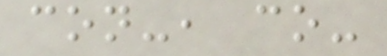con-, co-
